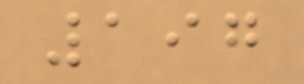197
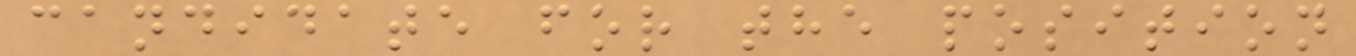candidate for the position
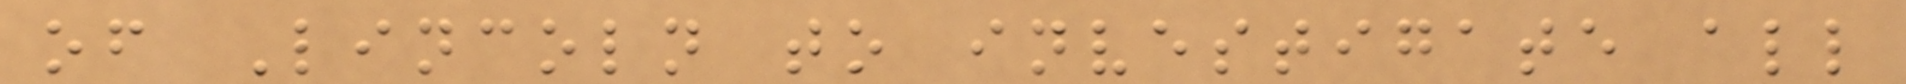of Lincoln to investigate all
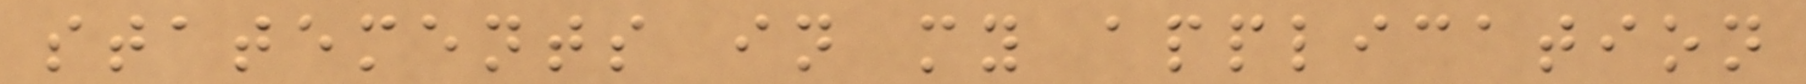statements in my application
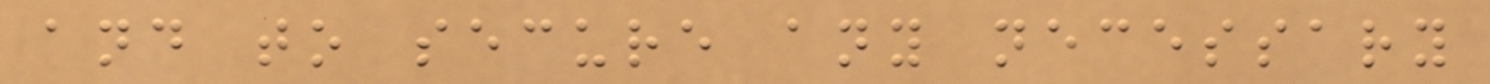and to secure any necessary
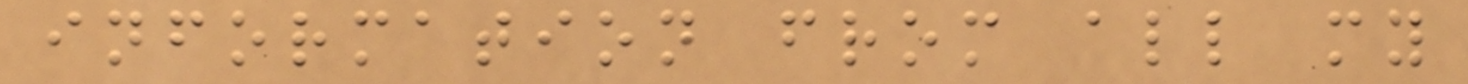information from all my
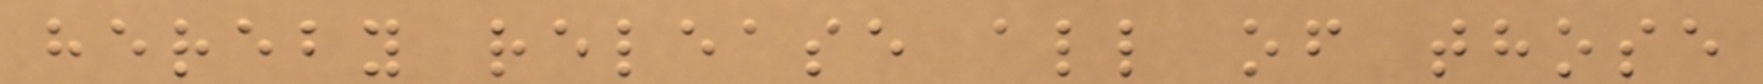hereby release all of those
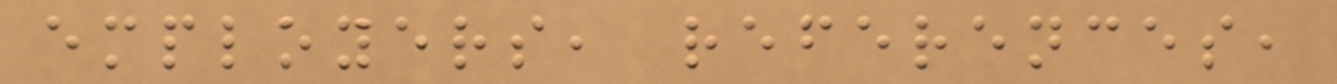employers, references,
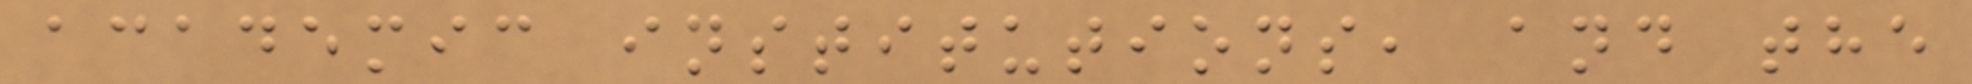academic institutions, and the
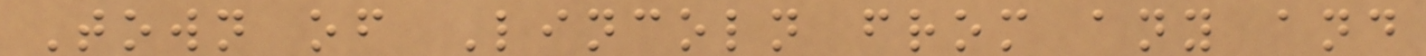Town of Lincoln from any and
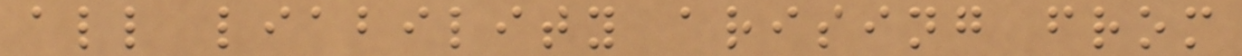all liability arising from
